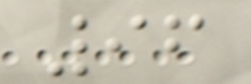96
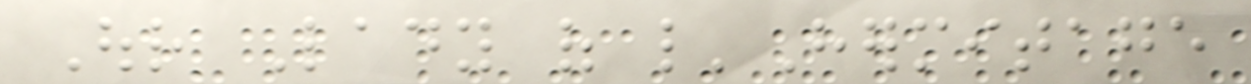Our Lady of l'Hermitage
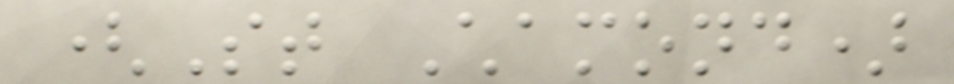(St Chamond)
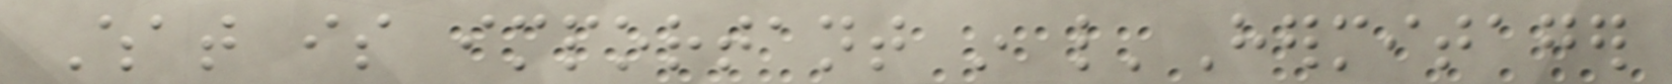What is important in l'Hermitager
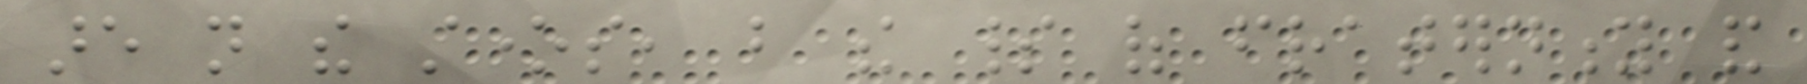are not the stones, but the spirit of fraternity and
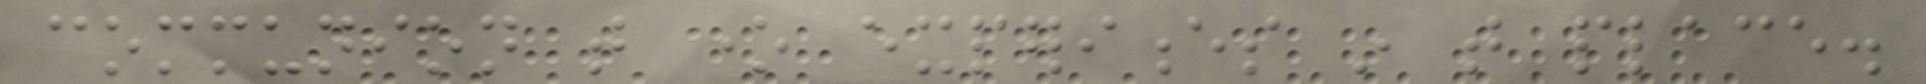communion that one experiences in that place.
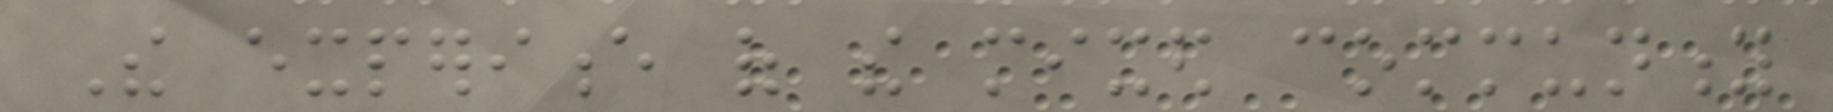The experience of the mixed community
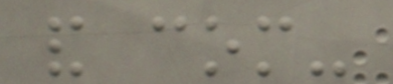and com-
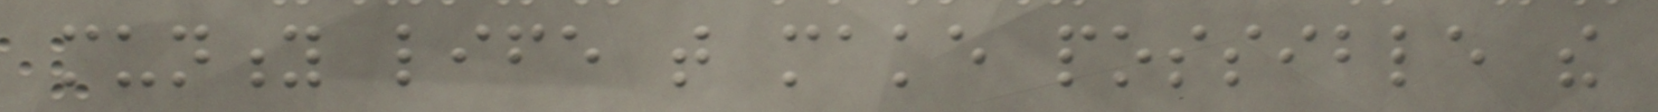munity life that make possible the
